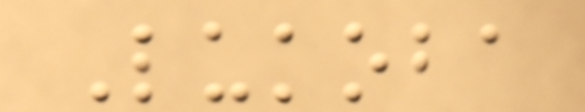Lukoba
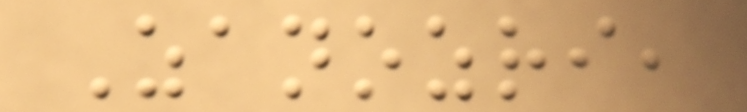Zanozri,
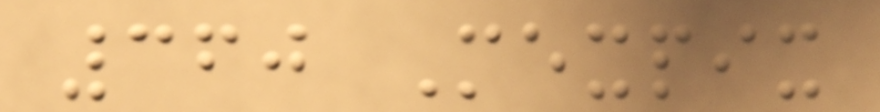360 Mexpix
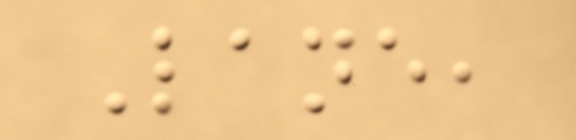Lane,
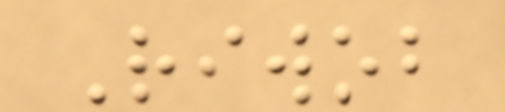Riwob
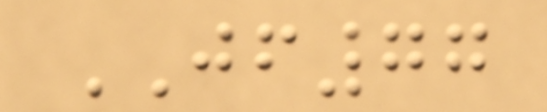JF77
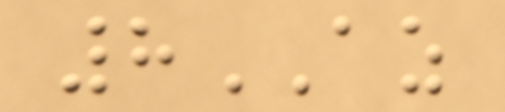8AZ
